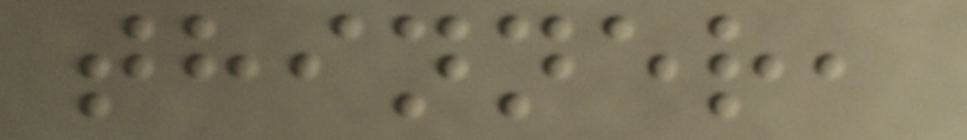thinner,
